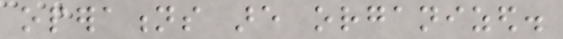operations are organized.
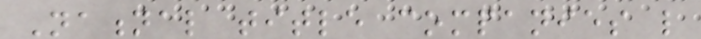National title companies like
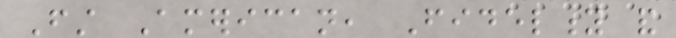First American, Fidelity and
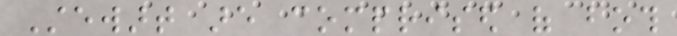Stewart are comprised of both
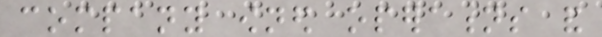company owned operations and
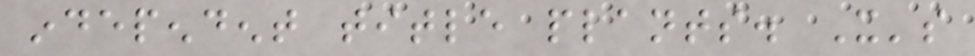independent title plants. It's
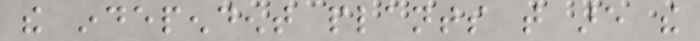the independent plants that are the
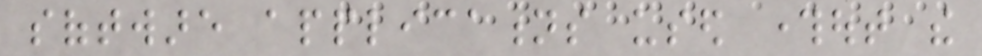software applications used throughout the
